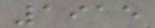1915
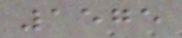1575
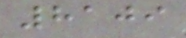8109
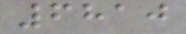6810
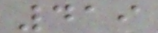419
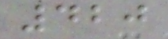420
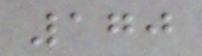170
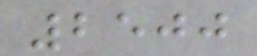2500
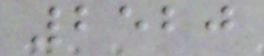2520
